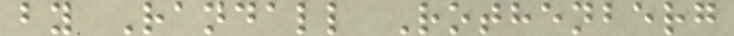by Randall Rothenberg
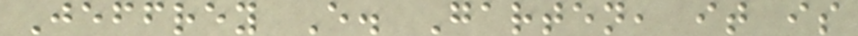Jeffrey E. Garten, it is
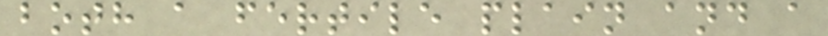both a fertile plain and a
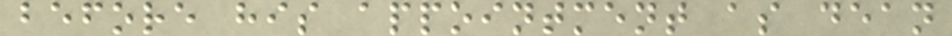before his appointment as dean
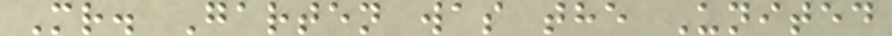Mr. Garten was the United
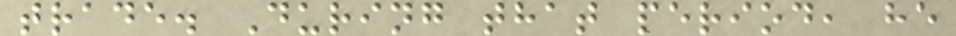trade. During that period, he
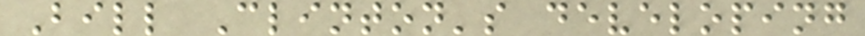Bill Clinton's developing
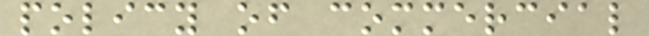policy of commercial
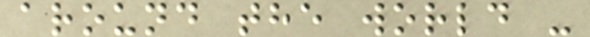around the world -
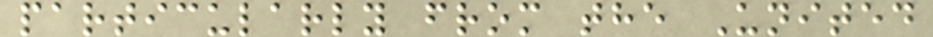particularly from the United
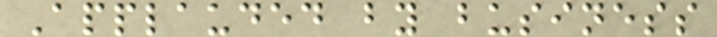Applauded by business
